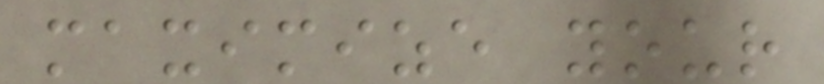maximize your
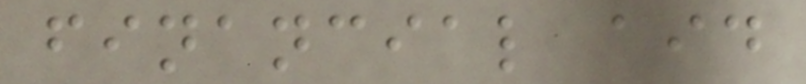financial aid
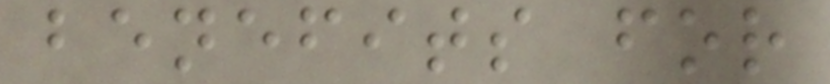benefits for
